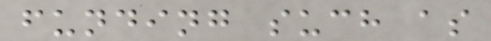funding such as
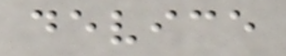device
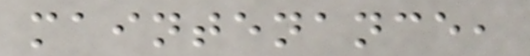maintenance,
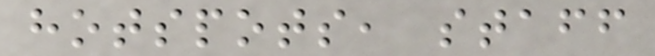hotspots, staff
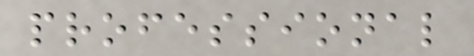professional
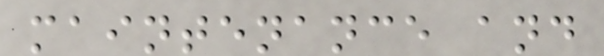maintenance and
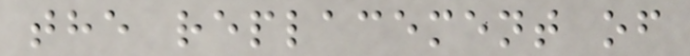the replacement of
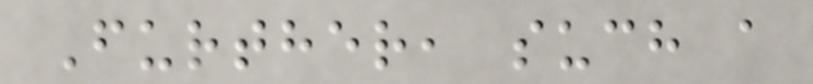Further, such a
